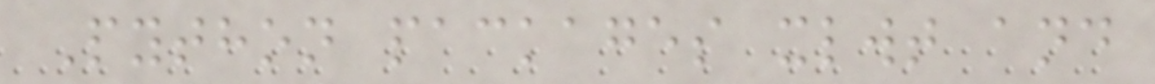Python packages xlwt and
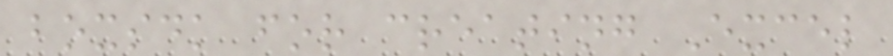boxsdk for creating Excel
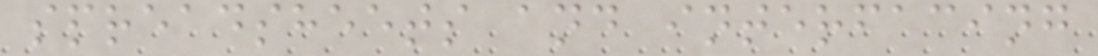spreadsheets and interfacing
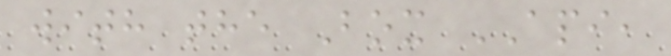with the Box API,
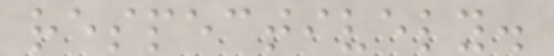respectively.
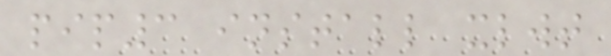pip3 install xlwt
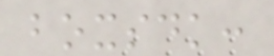boxsdk:
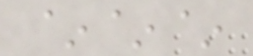~~~
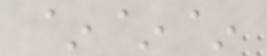~~~
